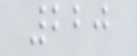220
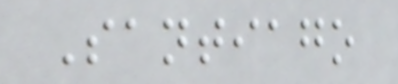Santiago
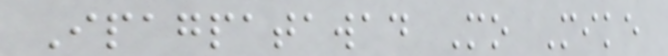Ipagpatawad Mo Mike
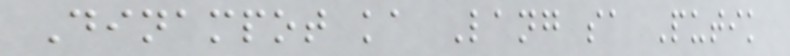Dinampot ka Lang sa Putik
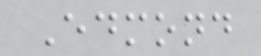Edmond
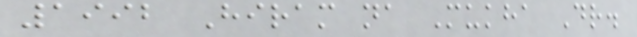1992 Hiram na Mukha Dr.
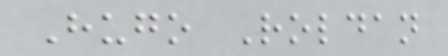Hugo Roldan
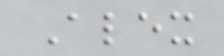Alex
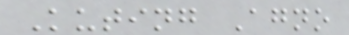Kuting Agno
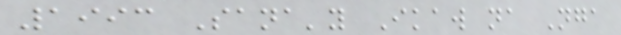1993 Sana'y Ikaw na Nga
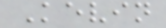Kevin
